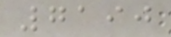7190
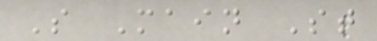S Main St
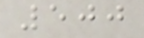500
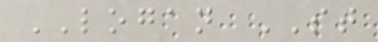LOGAN ST
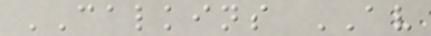CALKINS AV
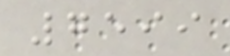7599
